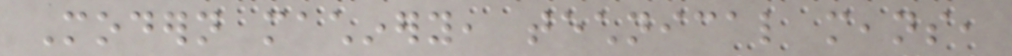Modern machinery, technical means,
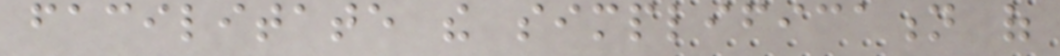facilitate the simplification of
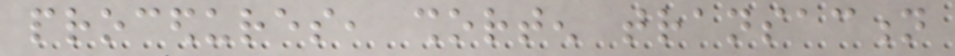procedures, shorten transaction
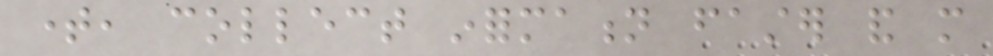time, collect information faster and more
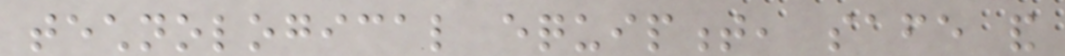technological equipment, safe and
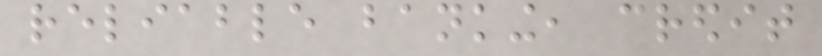reliable banking, credit
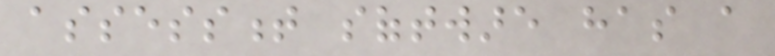assessment software has a
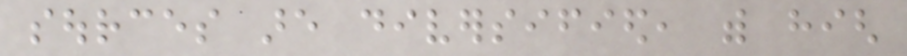sources are diversified, with high
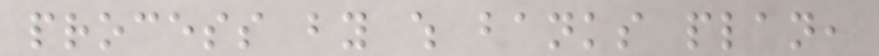process by which banks plan,
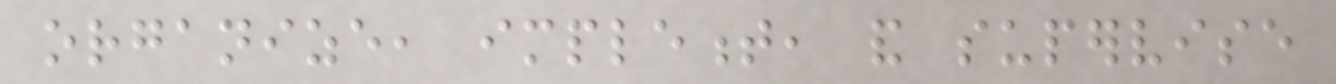organize, implement, and supervise
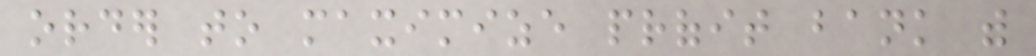order to maximize profit bank with
